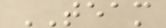TEAM
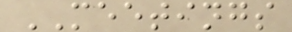MEETINGS
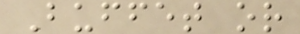Buffet or
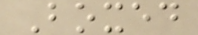Boxed
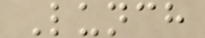Lunch
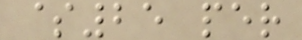$25 per
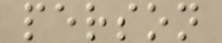person
